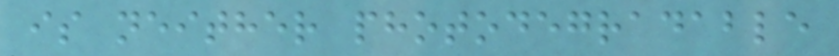is neither photodegradable
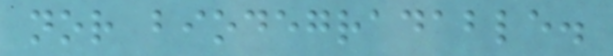nor biodegradable.
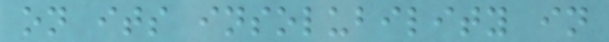on its insolubility in
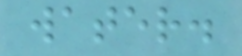water.
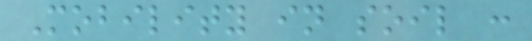Mobility in soil :
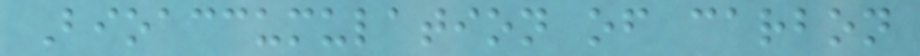Bioaccumulation of carbon
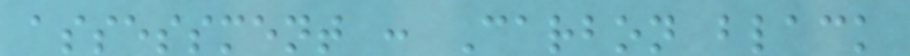assessment : Carbon black
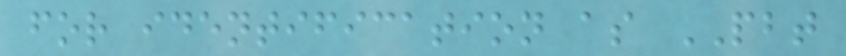for identification as PBT
